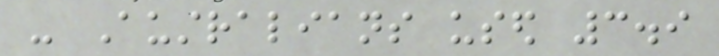- Australians used 3.9
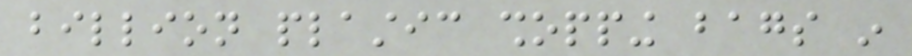billion plastic shopping bags in
